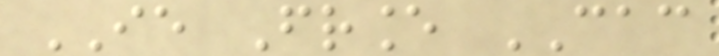IE France CAC
